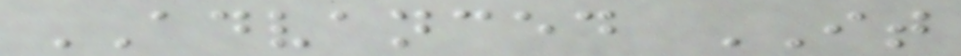ADVANCED IT
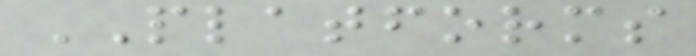PLATFORMS
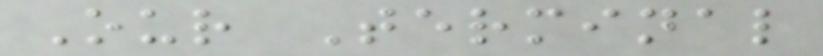Our Terminal
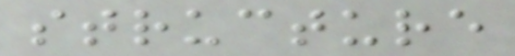structure
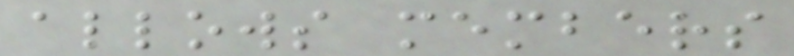allows members
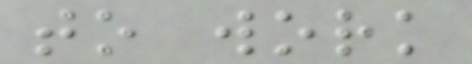to work
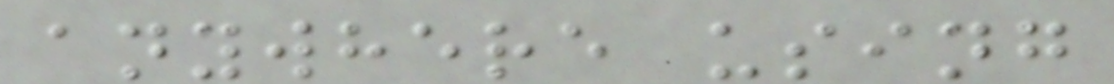anywhere using
